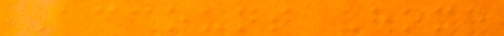Account Home
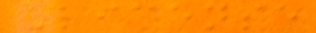License
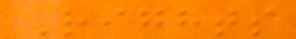Rights
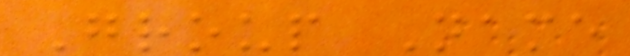Group Name
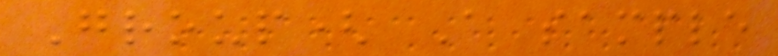Group( A sample
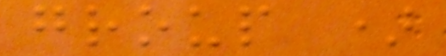group )
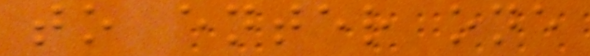to enter one
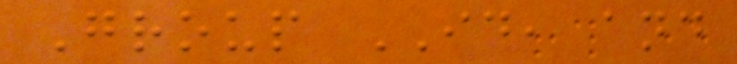Group ID, and
